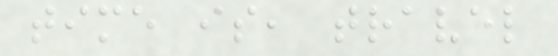time is, travel
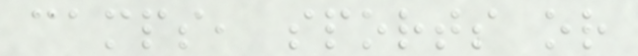camps, sports or
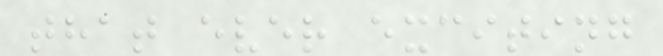that ever exciting
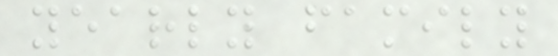yearly family
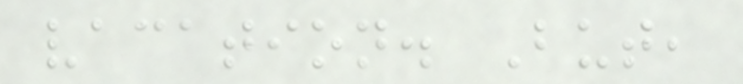vacation. But,
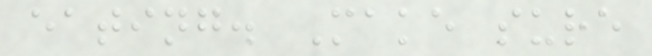eating. Make sure
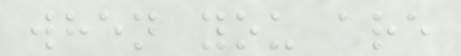when you are
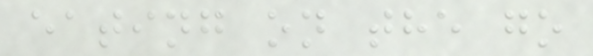eating on the go
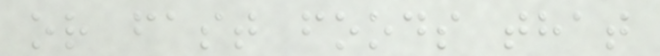or fast foods that
